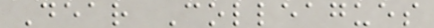Dear Colleagues
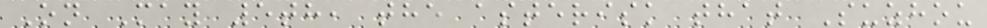On May 5th, the asterisk that Suzhou
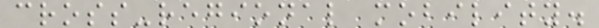cross-regional mobility.
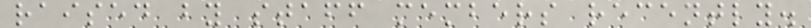raised by staff members recently.
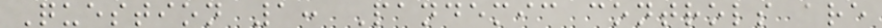Question 1: Pandemic controls are
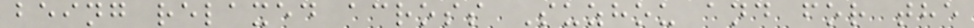being relaxed across Suzhou and for the
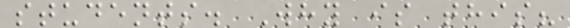students. Why is this?
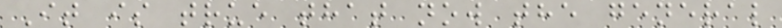It is true that now the general
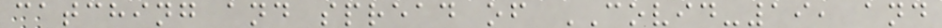catching and spread of COVID-19, and
